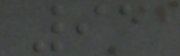91
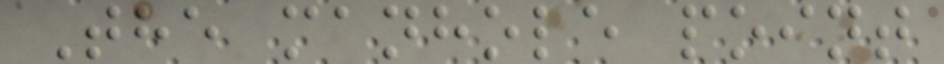The manhole point
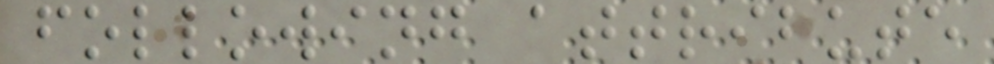following attribute
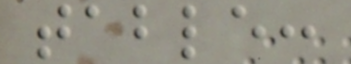table:
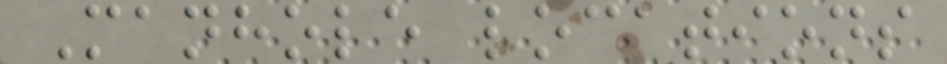Manhole locations
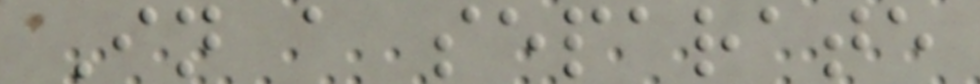In a separate
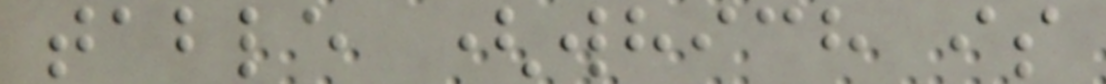table (which is
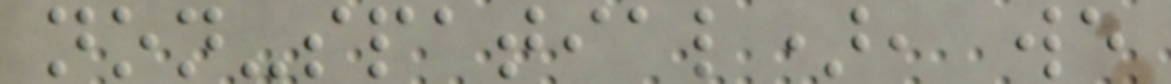non-spatial), we
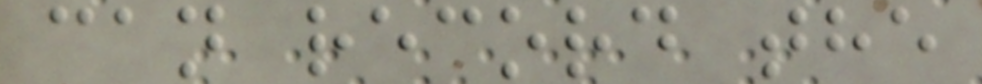can record the
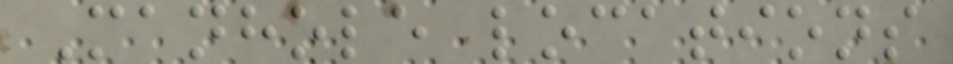Manhole locations
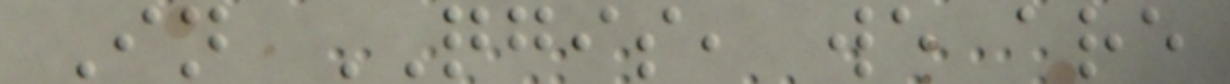In QGIS, we are
